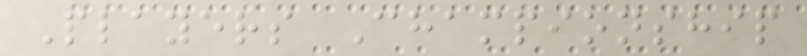Players Championship
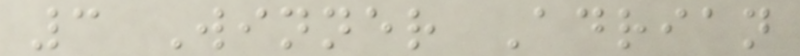3 Winner Adrian
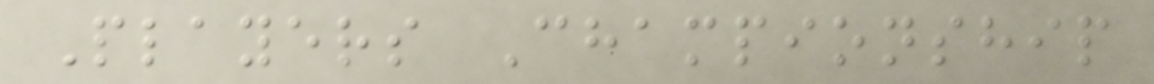Players Championship
